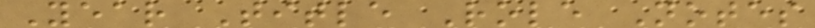Year Title Role Notes
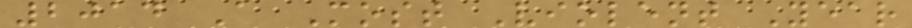2014 A Most Violent Year
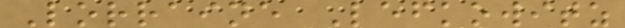Lorraine Lefkowitz
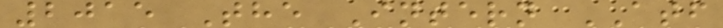2015 The Intern ATF
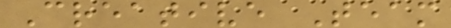Creative Team
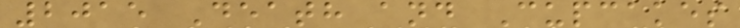2015 Death and Cupcakes
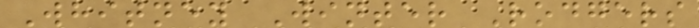Whitney Winter Rodgers
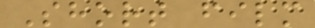Short film
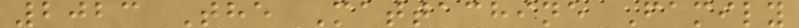2023 The Mattachine Family
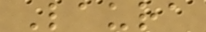Laura
